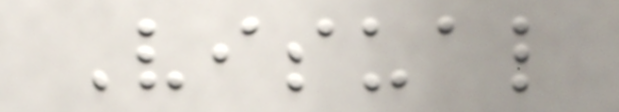Visual
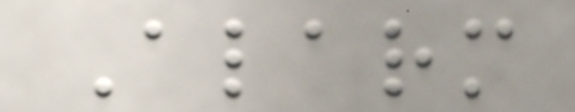Alarm
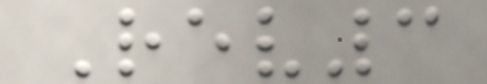Rev3
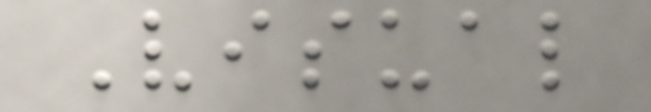Visual
